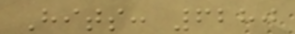Hits: 6280
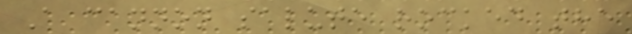A cannon salute rocked the
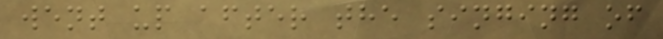went up after the singing of
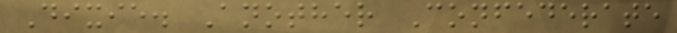Dixie. Another Confederate
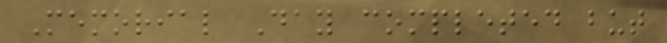Memorial Day completed but
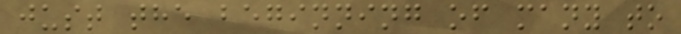just the beginning of many to
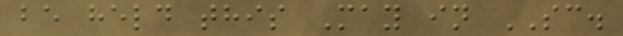be held this May in SC.
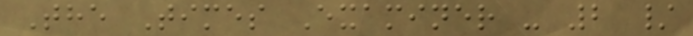The Times Examiner - 2 /
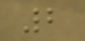2
